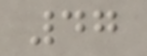47
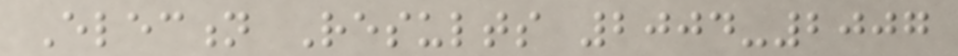Election Results 2004-2007
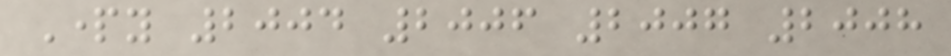Party 2004 2006 2007 2008
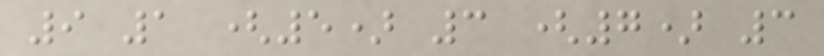9 1 (5) 3 (7) 3
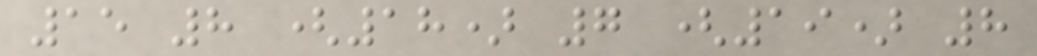15 8 (18) 7 (19) 8
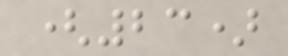(23)
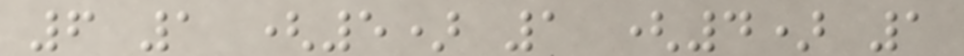6 1 (5) 1 (4) 1
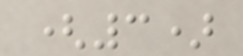(3)
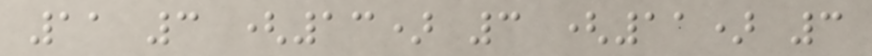11 3 (13) 3 (11) 3
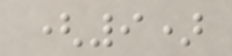(9)
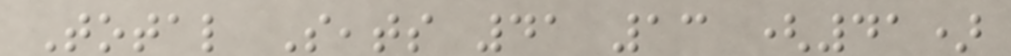Total Seats 41 13 (41)
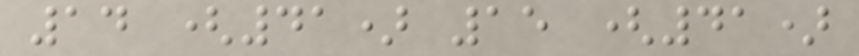14 (41) 15 (41)
